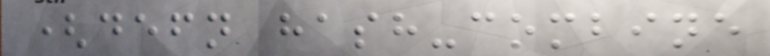(defn hash-combine
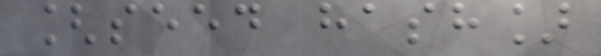[seed hash]
